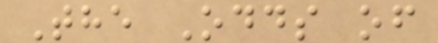The Odds of
